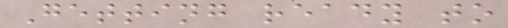Getting ready to
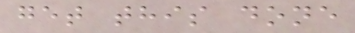get this done
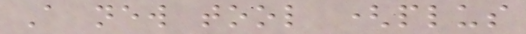A new tool (plus
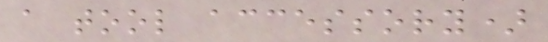a tool accessory)
